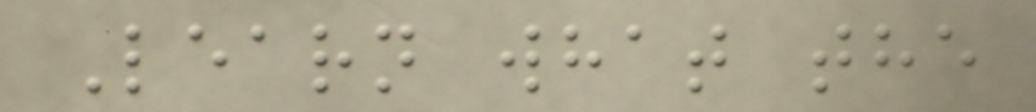Learn what the
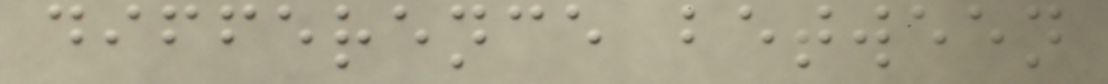difference between
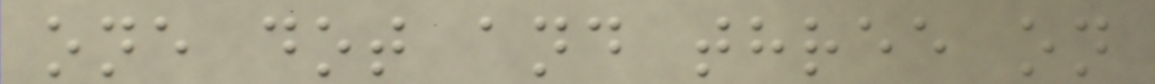one dot and three on
